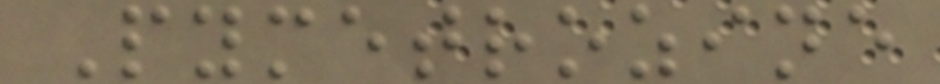Pymetrozine
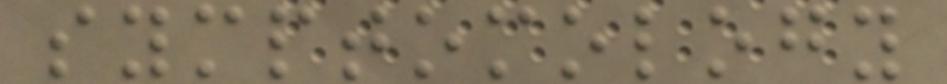symptomology
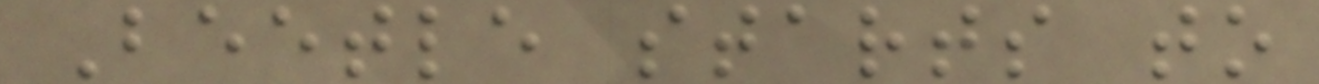Beetle starts to
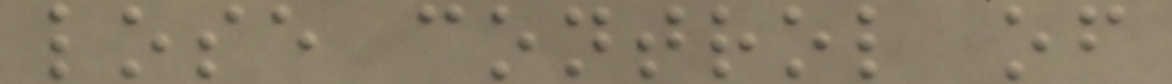lose control of
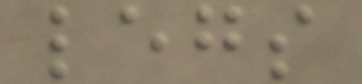legs
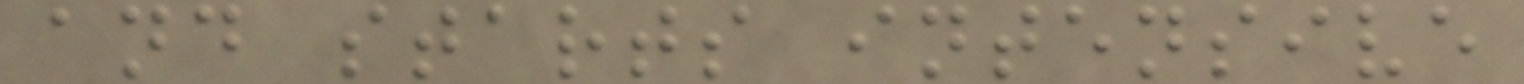and starts intensive
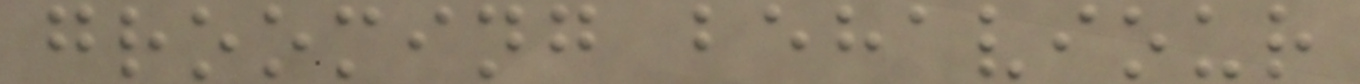grooming behaviour
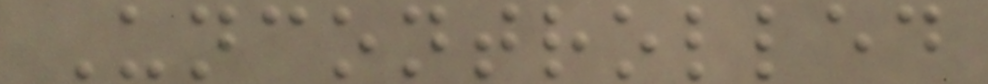Uncontrolled
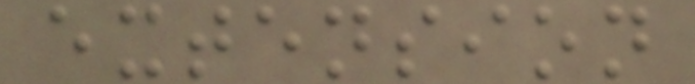extension
